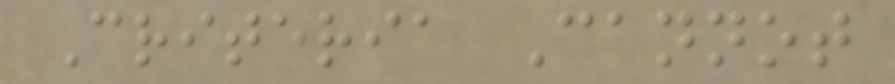Criteria Cannot
